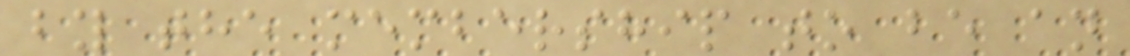by the membership to be an
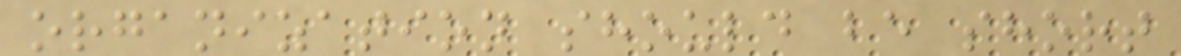organization should be short
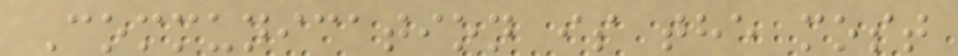Communication is the most
